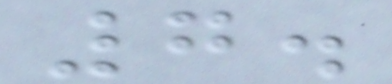7.
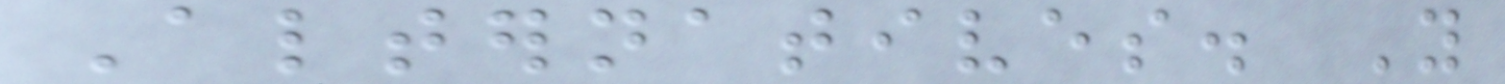Alternatives. You
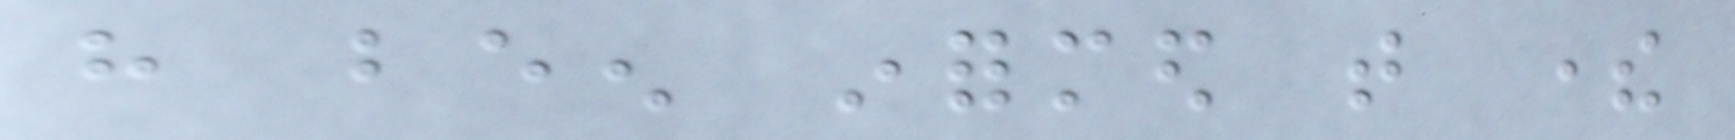have been informed that there
